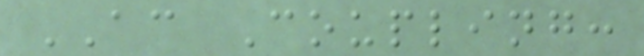AC Coupling:
